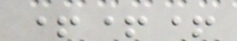+++
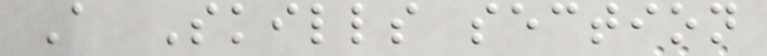A Skills section
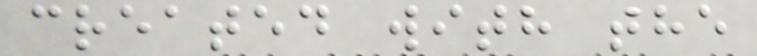created with the
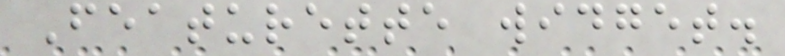Featurette widget.
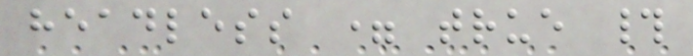headless = true #
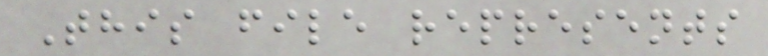This file represents
